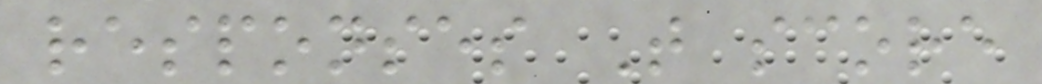responses T score
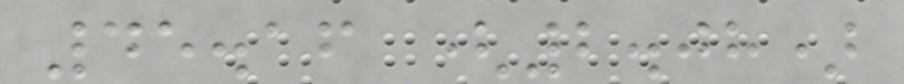45.16 (2.08)
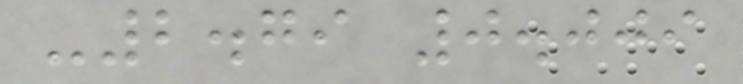-2.79 0.009
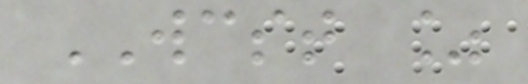WCST %
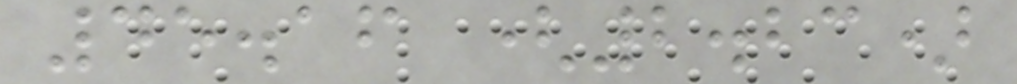45.16 (2.23)
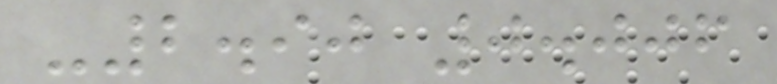-2.90 0.006
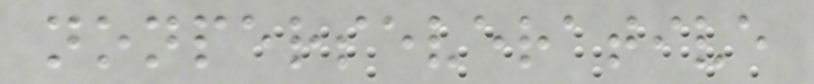nonperseverative
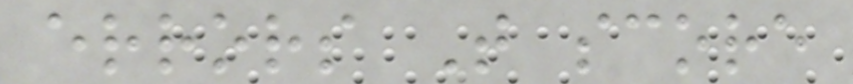errors T score
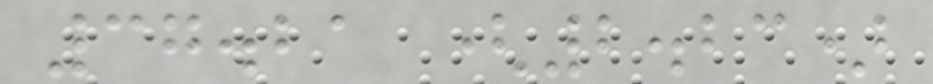37.21 (2.23)
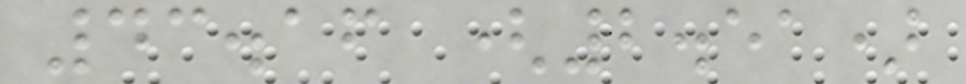43.16 (2.51)
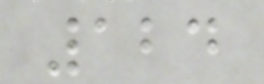124
